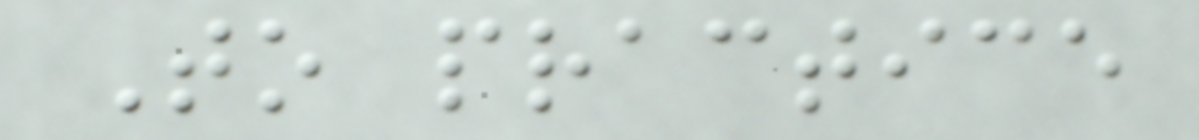To practice
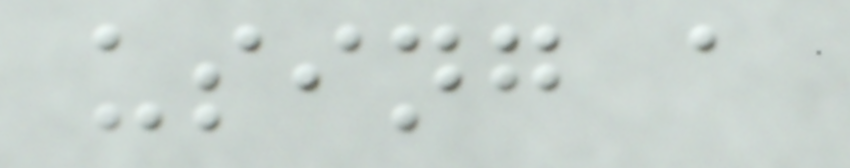using a
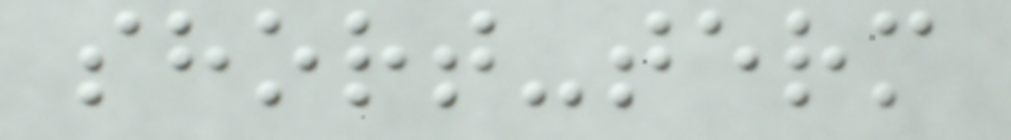short-term
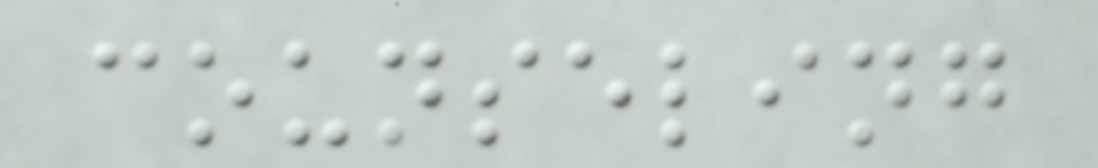counseling
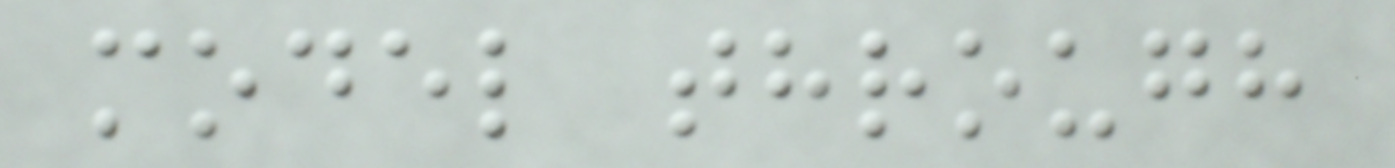model through
